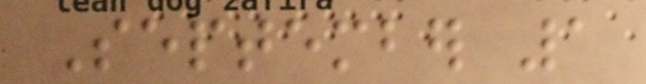September 1
